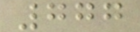777
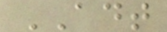ADT
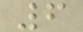6
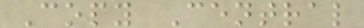Copy Central
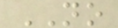NO
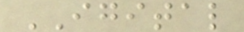IGITAL
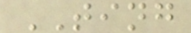TING
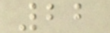22
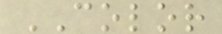COLOR
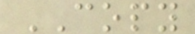COPY
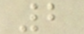2
